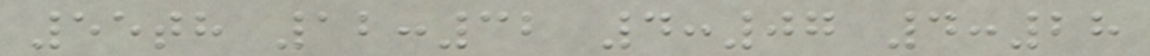55th 12:32 4:07 4:28
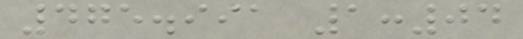475.991 1:04
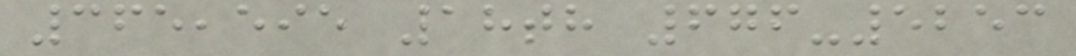365,595 18th 676-5253
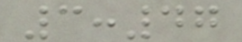3:47
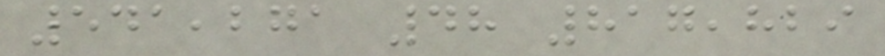541,271 48 817,829
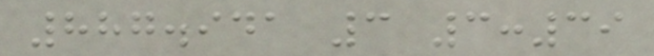887.941 3 3:39
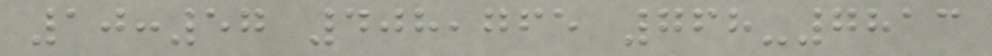10:57 408,765 768-7813
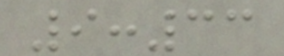9:33
